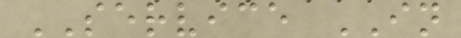SERVICE IN
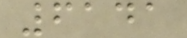6141
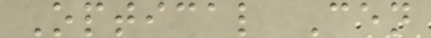Optical Cen
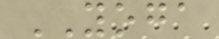YOGA
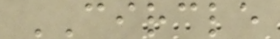CIRCLE
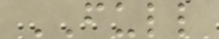FULL
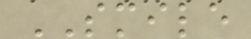SMILE
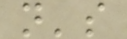n's
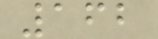162
